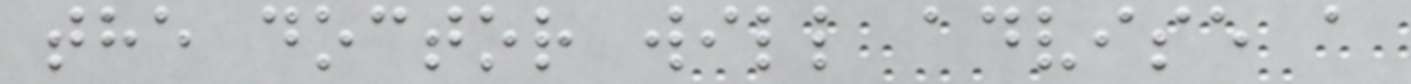the doctor will advise a
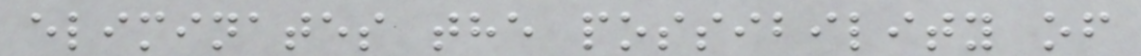eliminates the possibility of
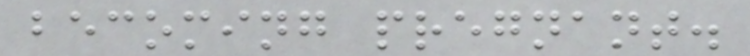becoming pregnant.
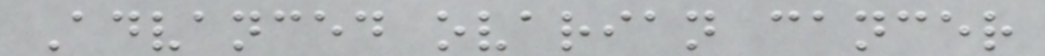Advanced ovarian cancer
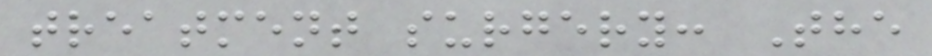treatment surgery: The
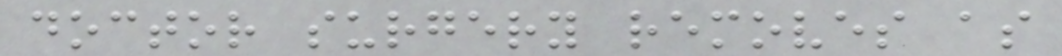doctor surgery removes as
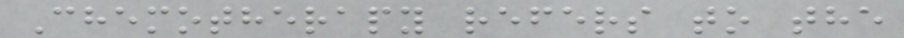Chemotherapy refers to the
